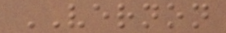VERNON
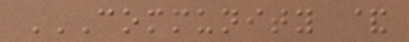COMMUNITY &
